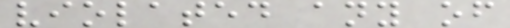violated any of
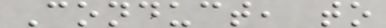Conduct, to
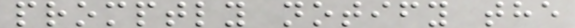promptly notify the
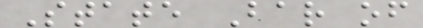State Bar of
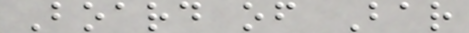Board of Bar
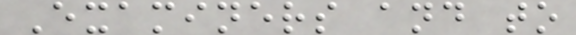Examiners and to
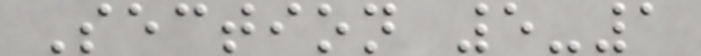Section 5-1
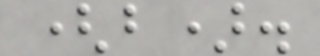(b).
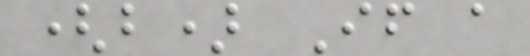(b) If a
